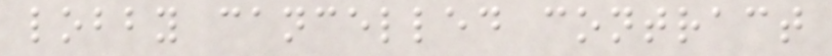lobby cancelled contract
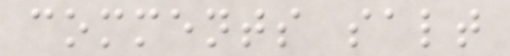comments salt
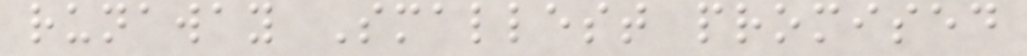runaway Smallest promised
